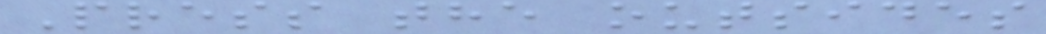Press the outsides
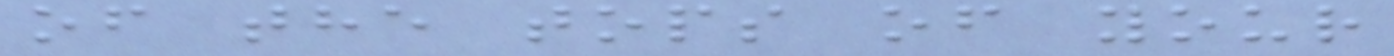of the tops of your
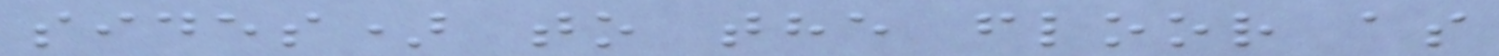sides) to the floor as
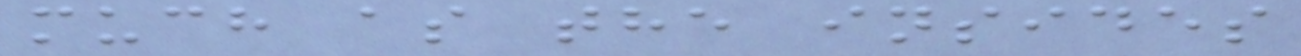much as the insides
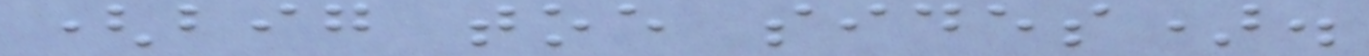(big toe sides).
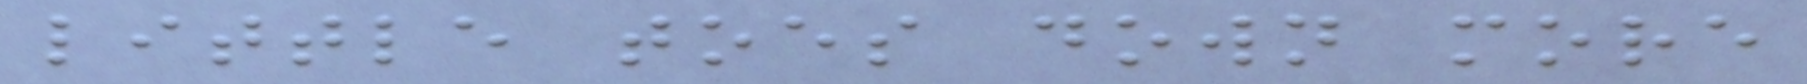little toes down more
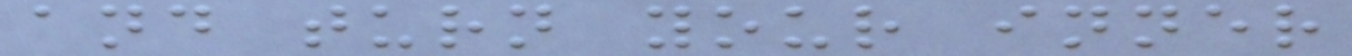and turn your inner
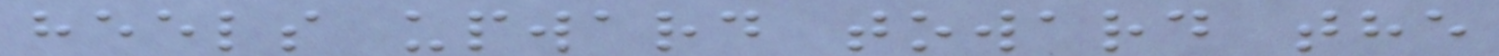heels upward toward the
